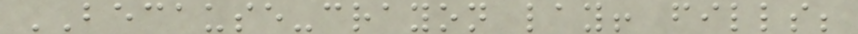BECAUSE-crayon lay! fills;
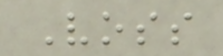Voss
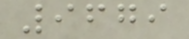9679
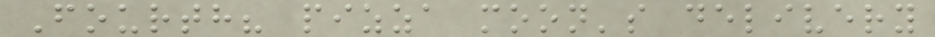Fourth? pizza moon's delivery
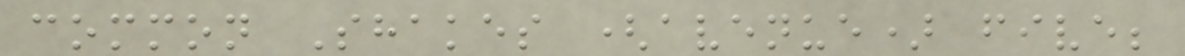common Shakes (avenue) five;
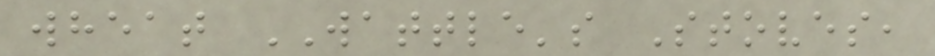wheat WATTLE's Stoves,
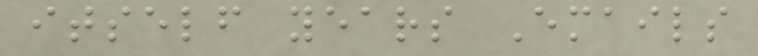itself years Emails
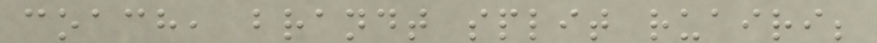coach, brandt split ruairi;
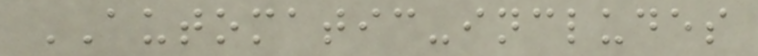AUTOMATIC-includes
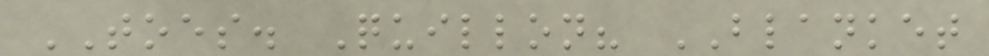TOES. Quillon? BLANKET
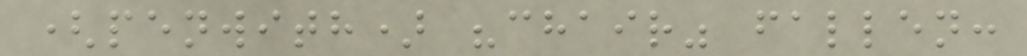(penwith) "chair" fallen:
